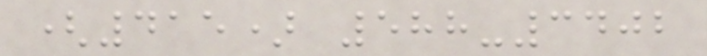(415) 588-3402
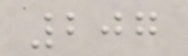207
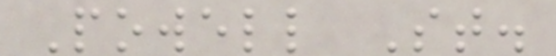Powell St.
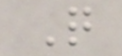Q
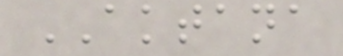AKTANA
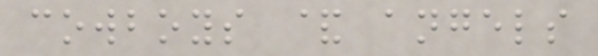cowboys & angels
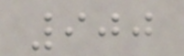900
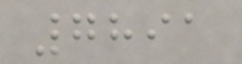7891
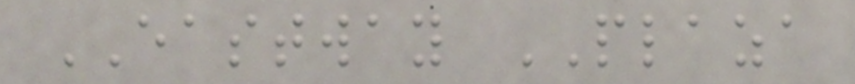EASTWAY PLAZA
